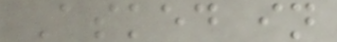Asked in
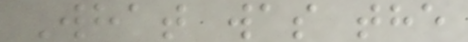What was the
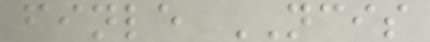finle NCIS
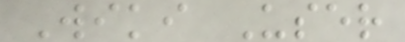Wiki User
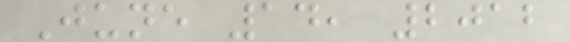June 14, 2012
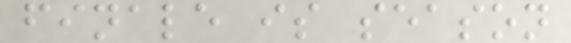finale is season
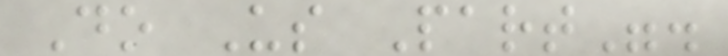Do Us Part".
